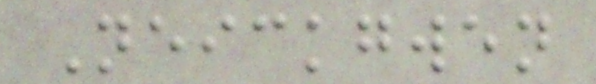Neickgwen
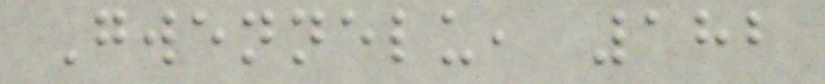Gwennelu, 182
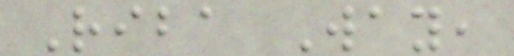Riba Way,
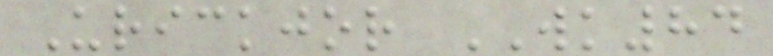Urickjor WK84
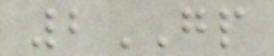2GP
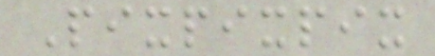Pixpixpix
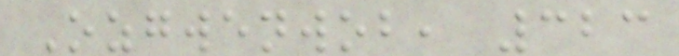Ozgwenwob, 323
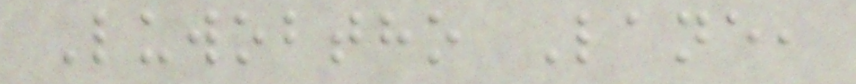Luwobtho Lane,
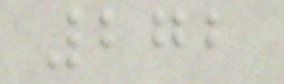272
